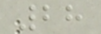28
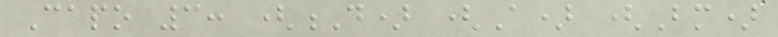Capo 3: (D) (A) (Bm)
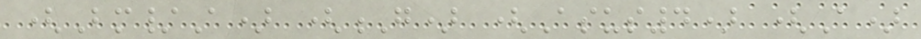(Bm/A) (G) (Asus4) (A)
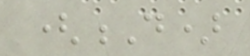(D)
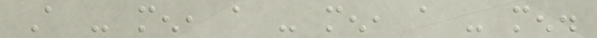A - men, a - men, a - men.
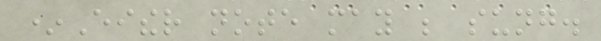*Either note may be sung.
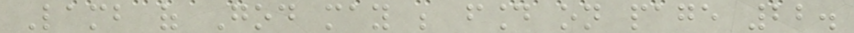Lamb of God may be found on page 22.
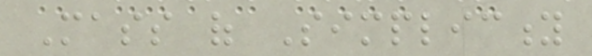Mass of Simplicity
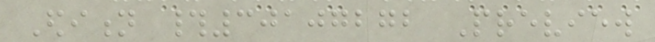Edition #30107272 Preview
